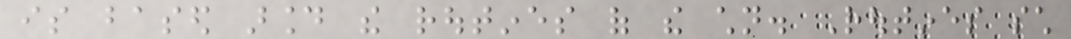is based around the routines of the children. Routines such
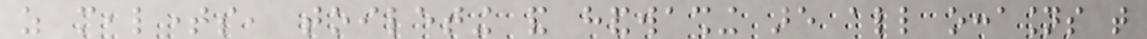as mealtimes, toileting and handwashing are all occasions that
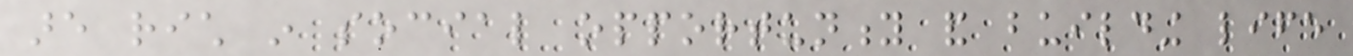are rich in social opportunity and building life
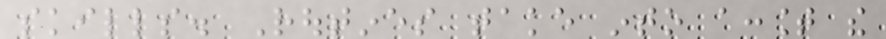skills. Routines take into account the
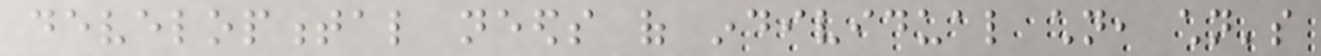developmental needs of individual children, children's
